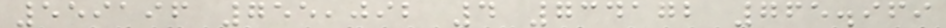559196 755,092 4 734172 765.969
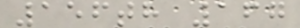156th 167
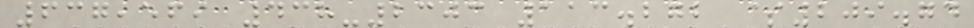637,569 438-2303 113.272 $209.74
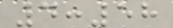4:58
